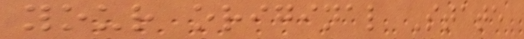your original State
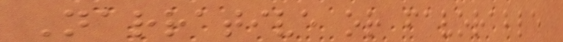Narrative or favorable
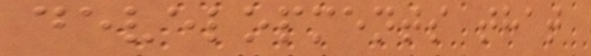developments that
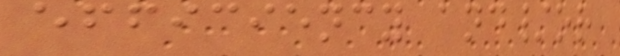efficiency and/or
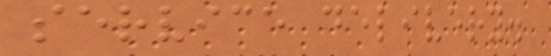service delivery.
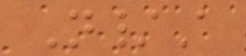N/A
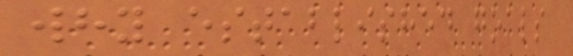why established goals
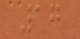17
